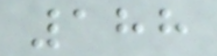188
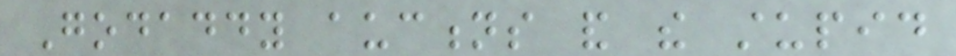Godaddy auctions and the stupid
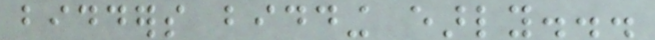bidders bidding early...
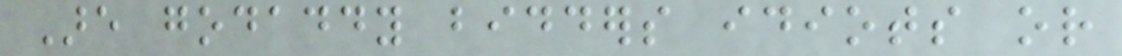Are godaddy bidders idiots or
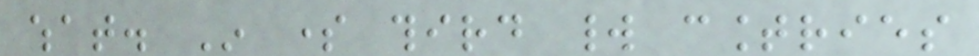what. In some third world countries
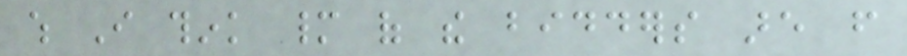which I think many of the bidders are from
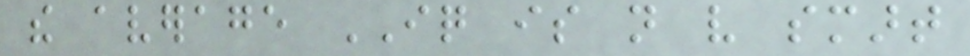the average IQ is not very smart
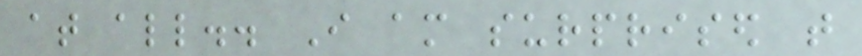at all.. I am surprised that
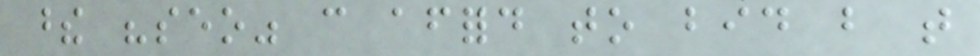these "seo" can afford to bid but that
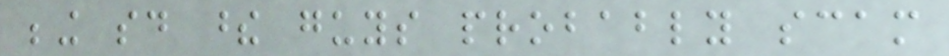being said these guys probably scam
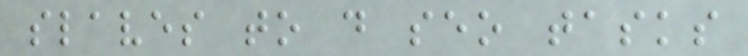slaves to do seo tasks
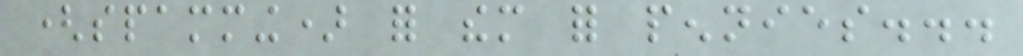(spamming) for them for pennies...
